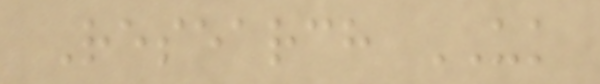Research UK
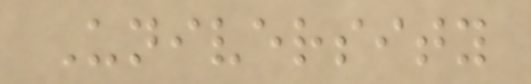University
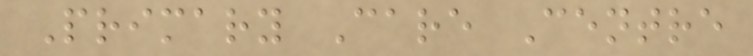Primary Care Centre
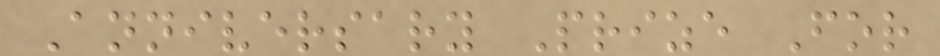Anniversary Prize For
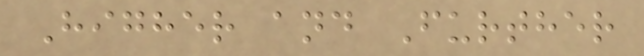Higher and Further
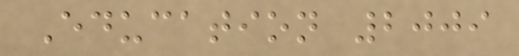Education 2009
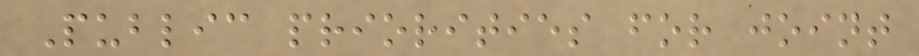Public priorities for joint
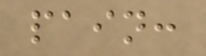pain:
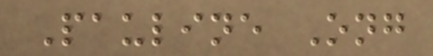Pauline Ong
